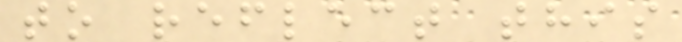to reflect this
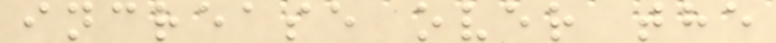increase over the
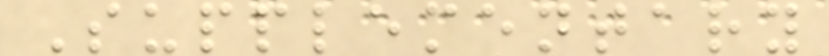Supplementary
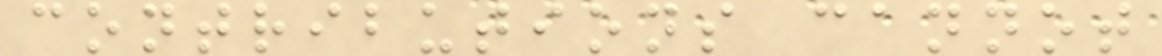contributions cannot
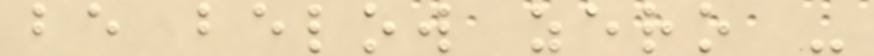be below zero -
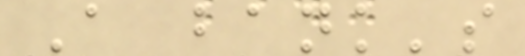A bank's
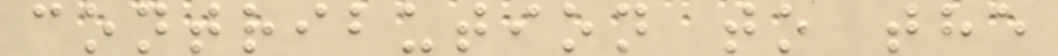contribution to the
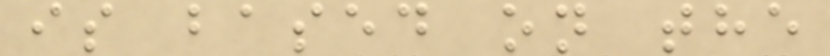is based on the
